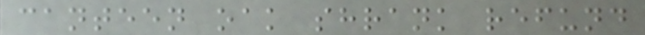canteen oak shrank refund
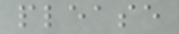please
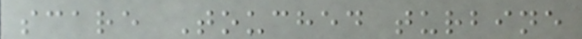scare Touched turbine
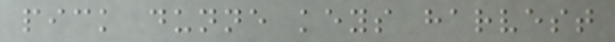pick dunne keys harvest
